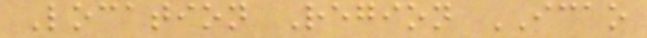Location Region ICAO
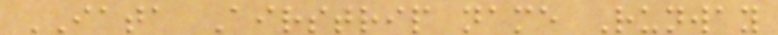IATA Airstrip name Runway
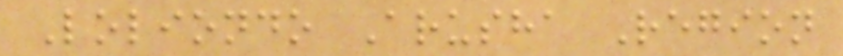Loliondo Arusha Region
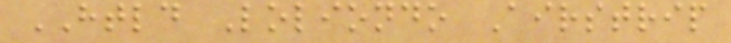HTLD Loliondo Airstrip
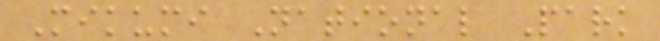Mikumi National Park
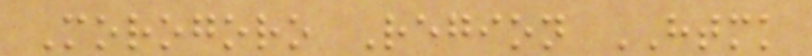Morogoro Region HTMK
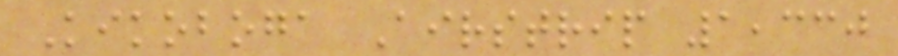Kikoboga Airstrip 1,330
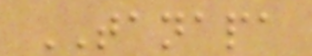TANAPA
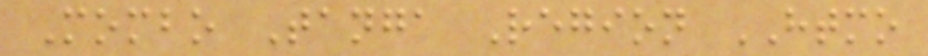Mombo Tanga Region HTMO
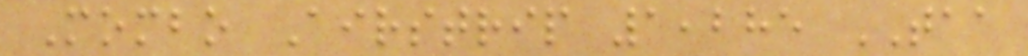Mombo Airstrip 1,285 TAA
